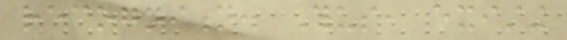recognition. Thus, existing
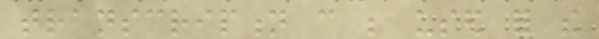transcription can be used for the
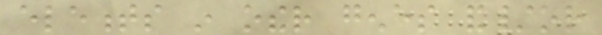elements in other genes and/or
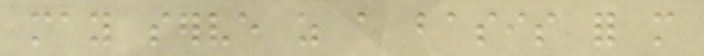may serve as a basis for more
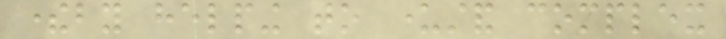thereby helping to understand complex
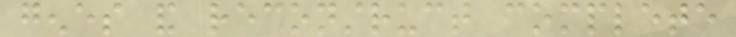genes and reconstruct complete
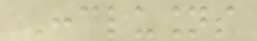Conclusions
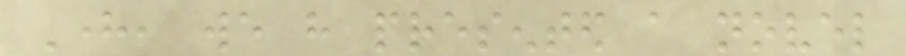Here, we have presented a novel
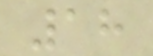18
